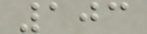103
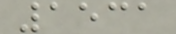1531
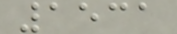1531
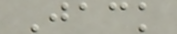Jack
